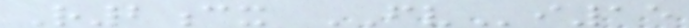R2cx FVi15
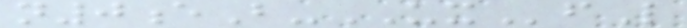n0eB-UXfL
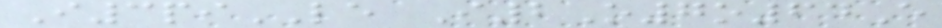I3piLE I2O7o64E
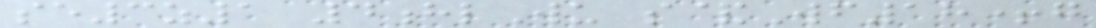se3z1 4hlWu s&Wf18+g
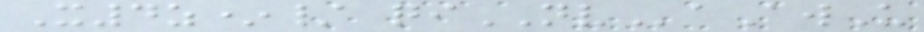X4z*/ qiNVaAwU
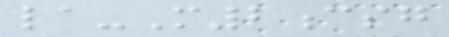la-M2csg
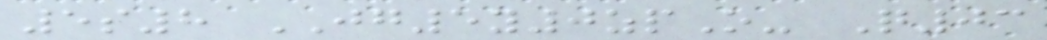5s8 JG5y0zpO- Q03
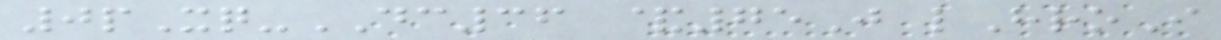0pXq-DC36 &75J lHroI
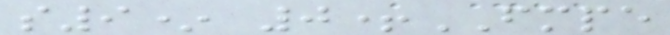s9* 0+FMPE
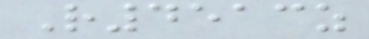R4513z
